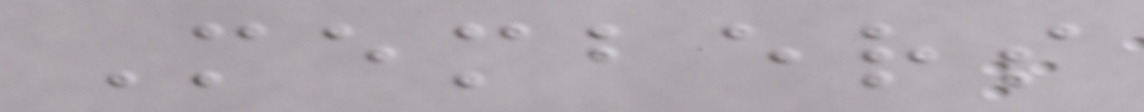Members
